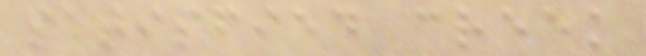satisfied creek
